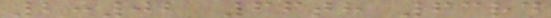2:02 66th 63rd
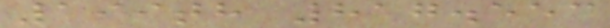199th 817.553
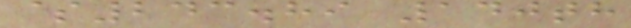$243.89 140th
